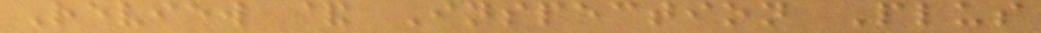Review & Inspection Plus
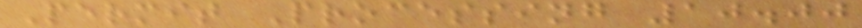Permit Processing 10.00
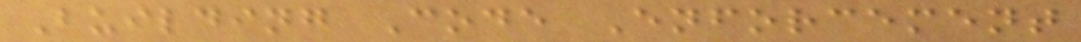Building Code Enforcement
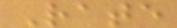Rate
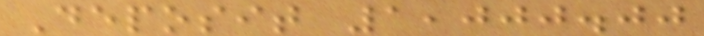Deposit 1,000.00
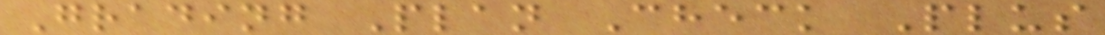Grading Plan Check Plus
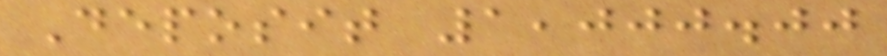Deposit 1,000.00
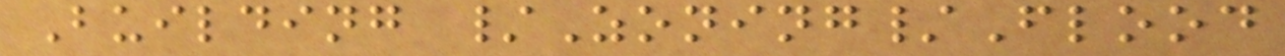Building /Zoning/Flood
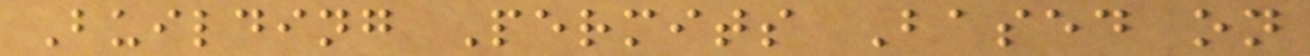Building Permits Based on
